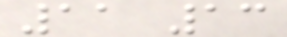11 13
